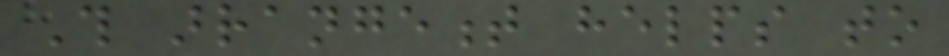This arrangement helps to
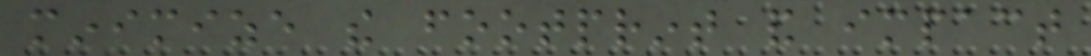minimize the footprint and impact
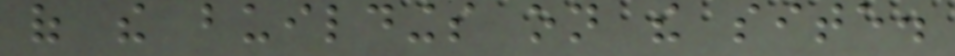of the buildings on the site.
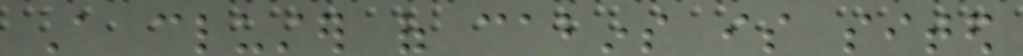A cluster of cabins is sited
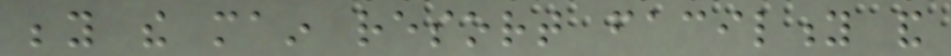beyond the main resort facility and
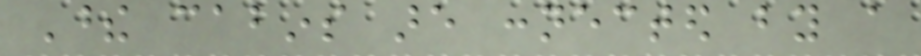These cabins are connected by a
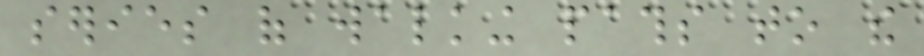series of walking paths to the
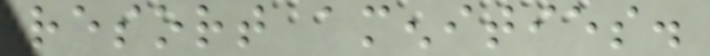resort amenities.
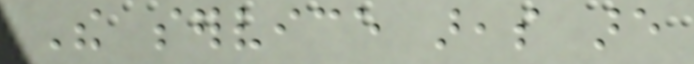The service areas are
